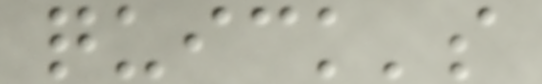quick's
